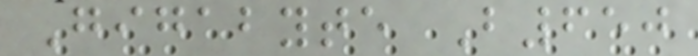Gigabyte B650
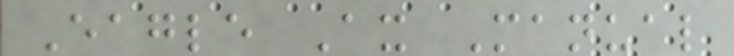Eagle Ax Manual
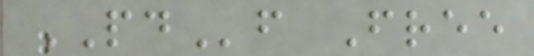PDf Free
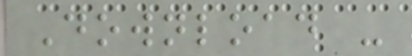Download -
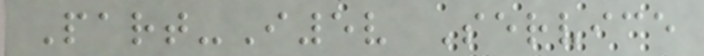Part-I5v Service
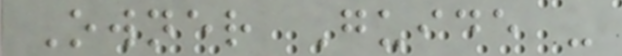Owner Guide -
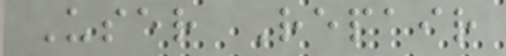User Repair
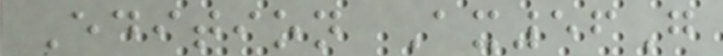Edition Ax56G
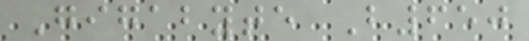Gigabyte B650
